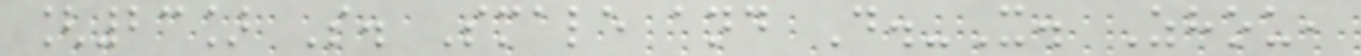[23] S. Smale and D.-X. Zhou,
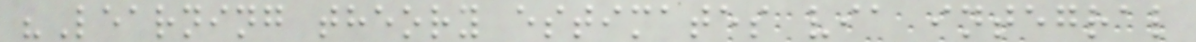"Learning theory estimates via integral
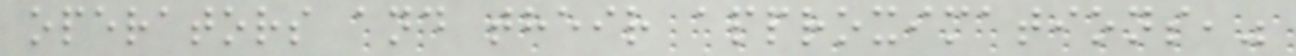operators and their approximations,"
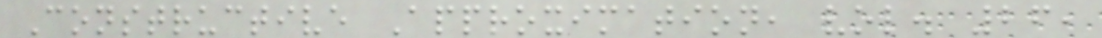Constructive Approximation, vol. 26,
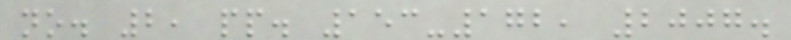no. 2, pp. 153-172, 2007.
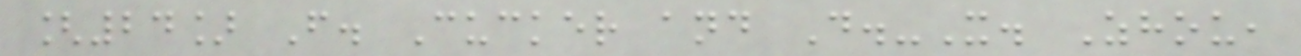[24] F. Cucker and D.-X. Zhou,
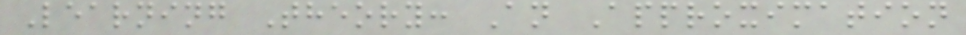Learning Theory: An Approximation
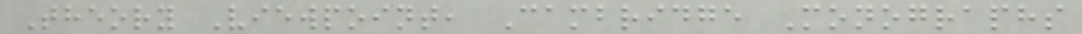Theory Viewpoint, Cambridge Monographs
